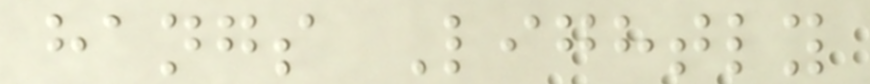hangs Lightly
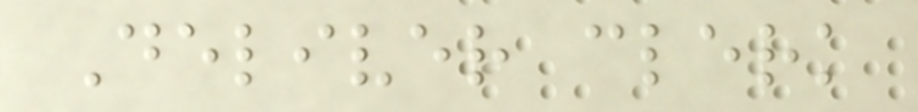Deliver clerk
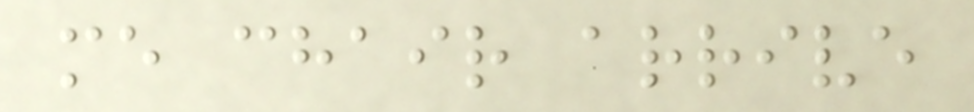me chair arrive
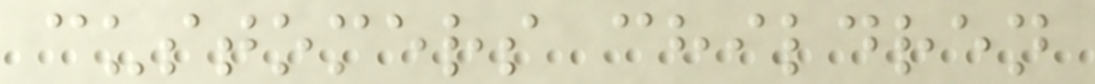customers children
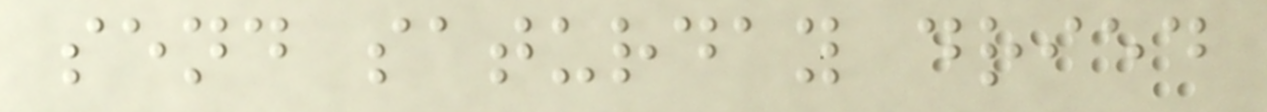send saturday dried
